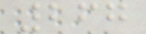267
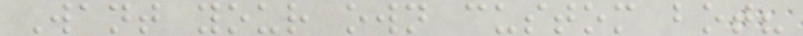Want your own custom bot?
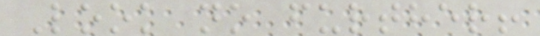Look no further!
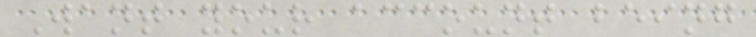Want your account being
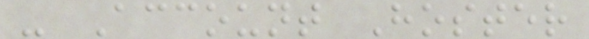- Account Hoster
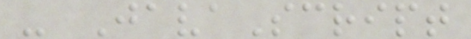- JavaScript
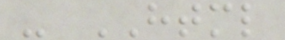- HTML
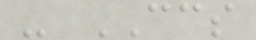- CCS
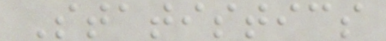Statistics
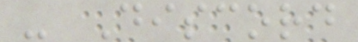- Discord
